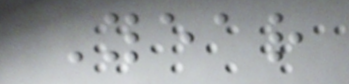Year
